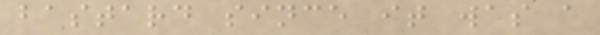bastard since it was a
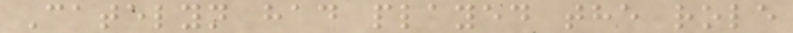Catelyn had played the role
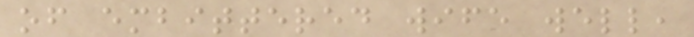of embittered wife well,
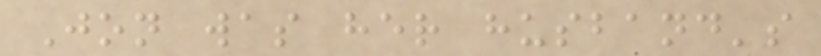Jon was her husband's
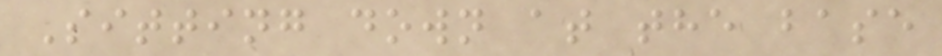Sitting down at the base
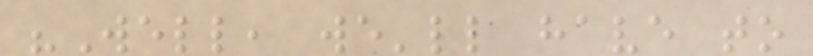"Well, we'll have to
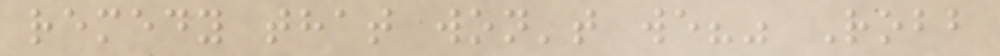remedy that won't we?" Robb
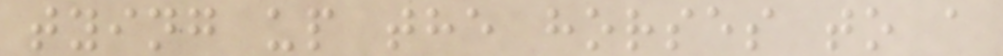tying up the horses to a
